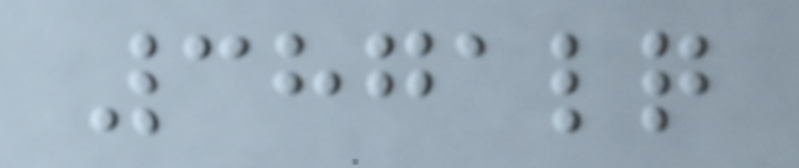3871lq
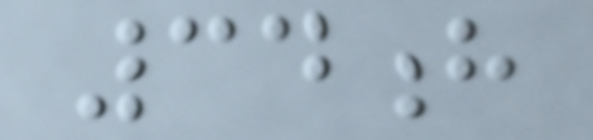34h
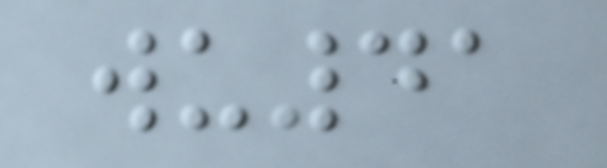wu41
